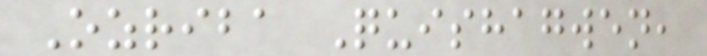Ozriba Quishagwen,
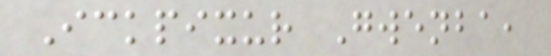Ickpixur Gwenba,
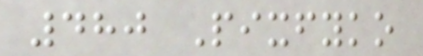480 Pixfyko
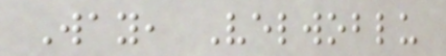Way, Velwoblu
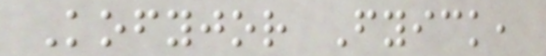Kofyjor Fyick,
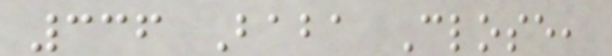336 Baba Close,
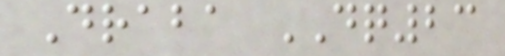Draba DQ23
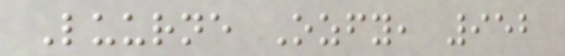Luurne Ozfy, 952
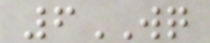6WQ
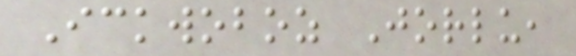Ickwoboz Jorlu,
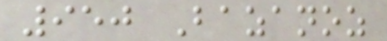950 Bazanoz
